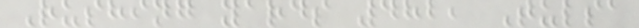Rushing yards 482, Tulsa
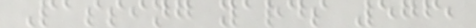Passing yards 576,
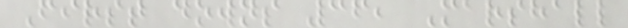First downs 36, Marshall
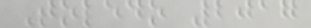Toledo 2017
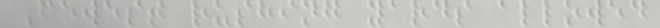Fewest rushing yards allowed
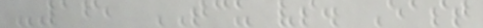-16, TCU vs. East
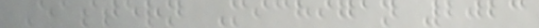Eastern Michigan 2023
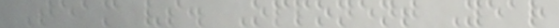Team vs. Opponent Year
